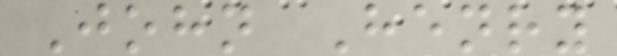John Henry
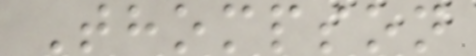Thompson
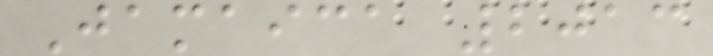Jamaica 2013
